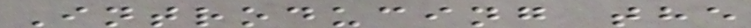Introducing the
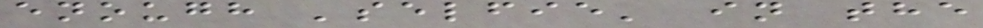enough 'selfie' in the
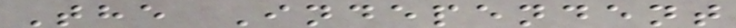The Independent
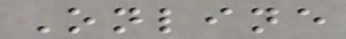Online
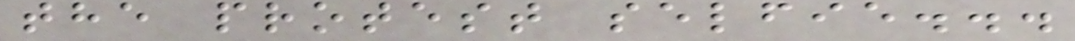the protest selfie...
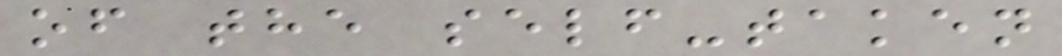of the self-taken
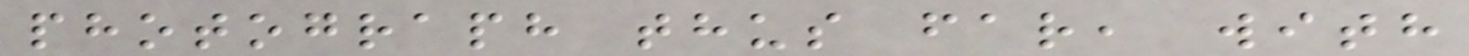photograph thus far, with
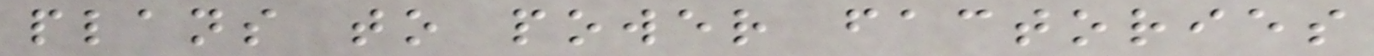plans to power factories
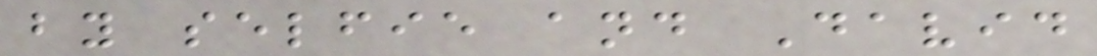by selfie and David
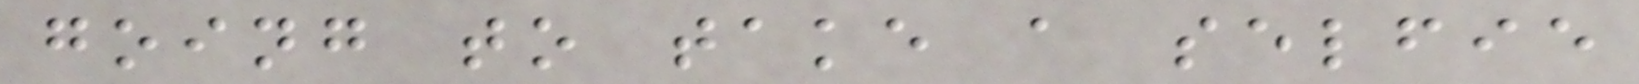going to take a selfie
